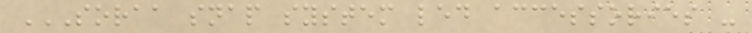SORAA SNAP SYSTEM LED ACCESSORIES -
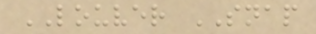LOUVER SNAP
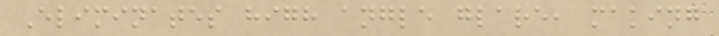Eliminates high angle glare, making
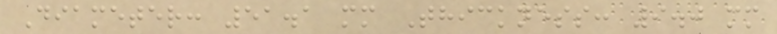Diameter: 51.1 mm Thickness: 9.0 mm
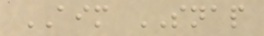AIM SNAP
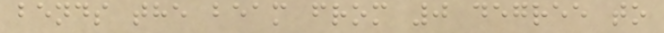bends the beam from 0 degree to
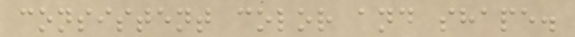consistent color and shape.
